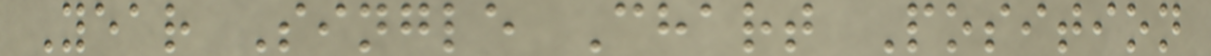Year Single Chart Position
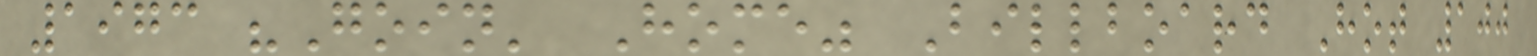1973 "Goin' Home" Billboard Hot 100
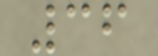36
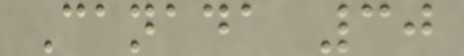Canada 30
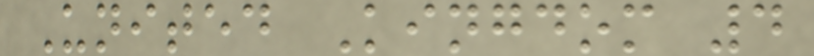United Kingdom 4
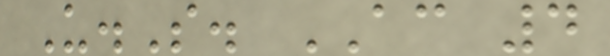U.S. AC 4
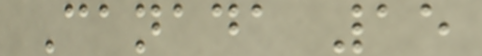Canada 15
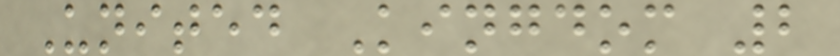United Kingdom 2
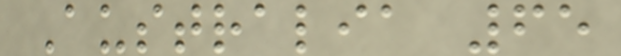Australia 65
